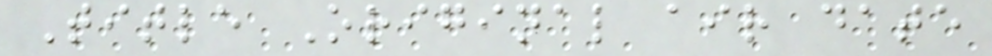Title Original air date
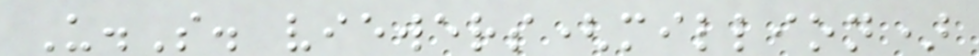U.S. viewers(million)
